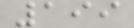199
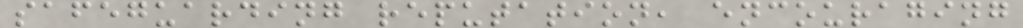safeguarding reputation, encouraging
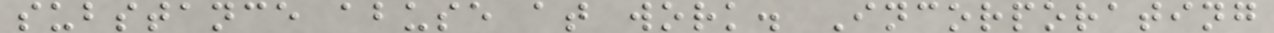substance abuse at work. Incorporating
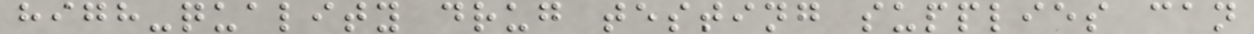high-quality drug testing supplies can
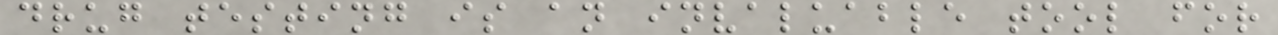drug testing is an invaluable tool for
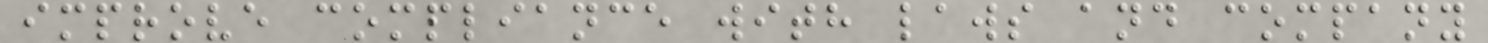improve compliance with laws and company
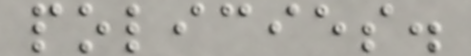policies.
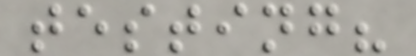testing?
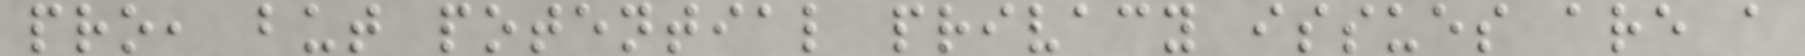pro, but potential privacy issues are a
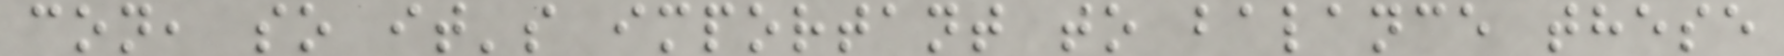con, so it's important to balance these
